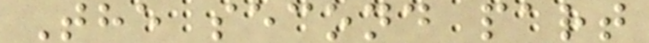The second part
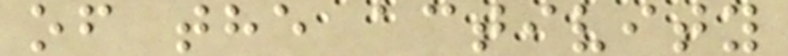of the activity
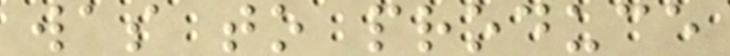was to produce
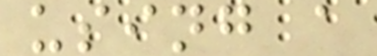using a
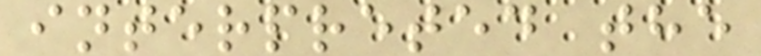interpreted the
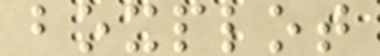boxplot
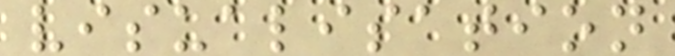visualisation
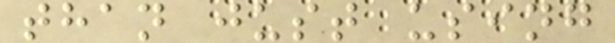than just using
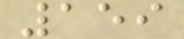159
